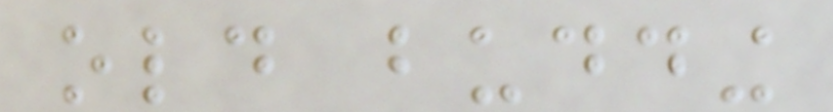old budding
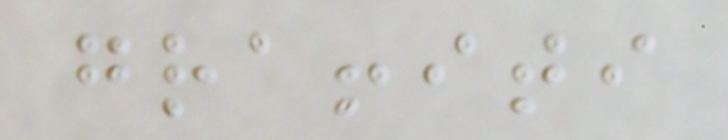graffiti
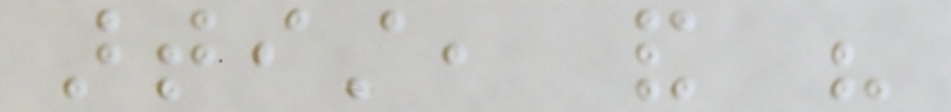artist, and his
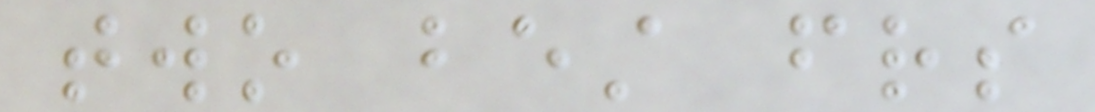two best friends
